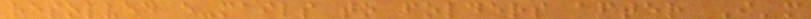resolved e-mails to folders after I'm
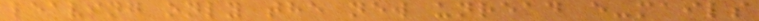leaving only the new unread e-mails
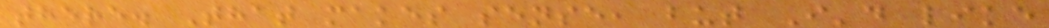there. That makes sense, but I'd like
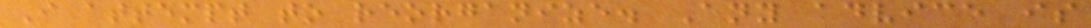I attempt to reorganize. Any advice is
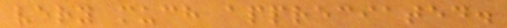very much appreciated.
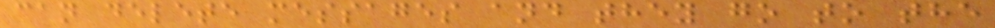can delete messages and they go to the
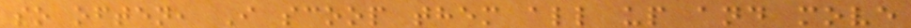so often, I scoop them all up and move
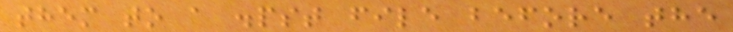them to a .pst file before the
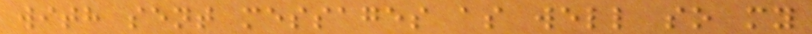with sent messages as well so my
